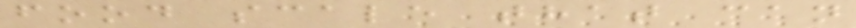food scale that can
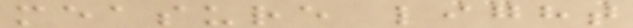measure light
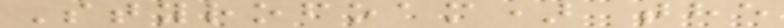Styrofoam) the
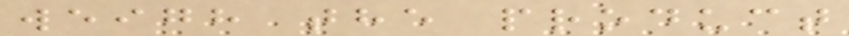weigh the product
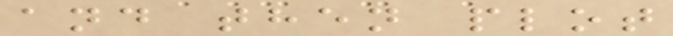and then plot
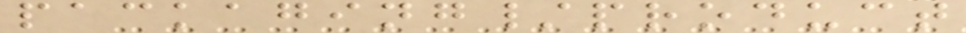packaging/product
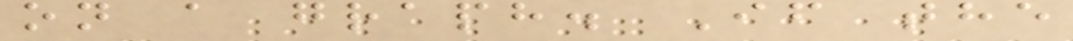on a graph. If the
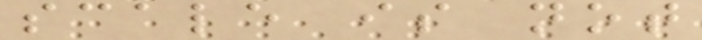scale is not
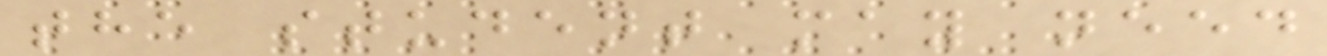the student may need
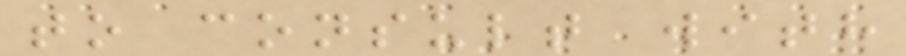to consult with
